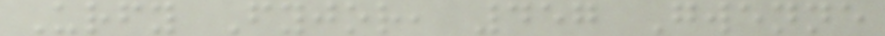Urfy Fyjor, 457 Gwenne
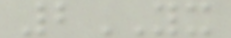2YX
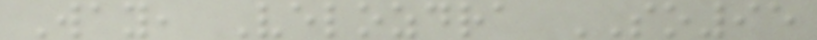Way, Velozdra SO95
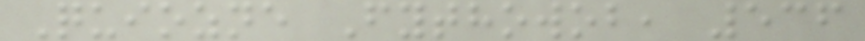Quiozne Fythowob, 536
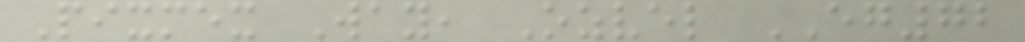Pixmex Way, Ozvel EG72
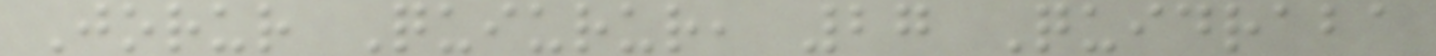Jorur Quiurur, 27 Quidraba
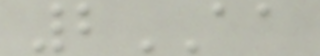2AA
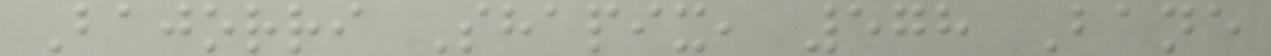Bajorri Shapix, 578 Bane
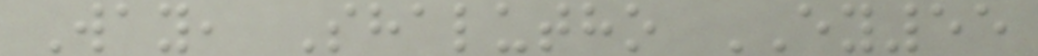Way, Shalutho EY55
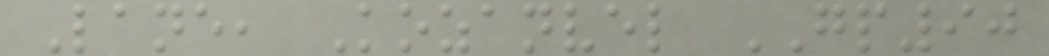Lane, Kozanvel GP90
